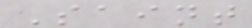Saint
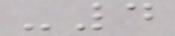-4
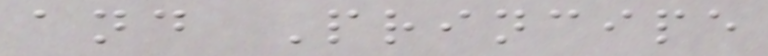and Principe
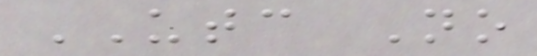UTC No
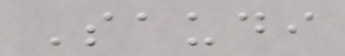Saudi
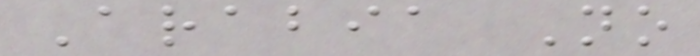Arabia No
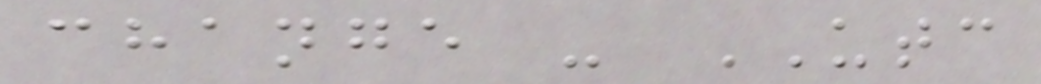change - UTC
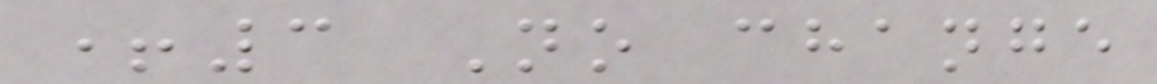+3 No change
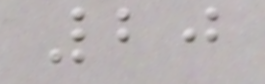20
